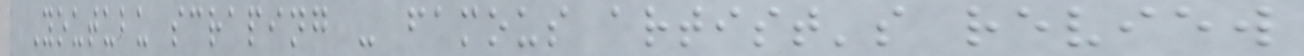Youtubu scraping - famous artist's review
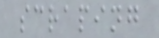scraping
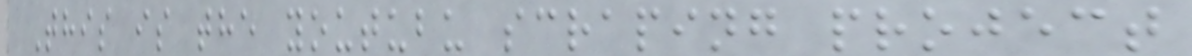This is the youtubu scraping project
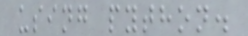using python.
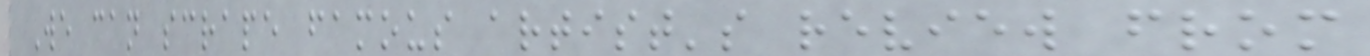We can scrape famous artist's review from
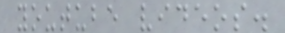youtube videos.
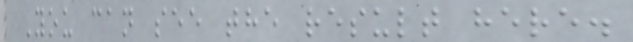You can see the result here.
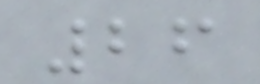26
